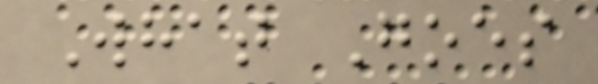What Goes
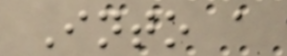Into a
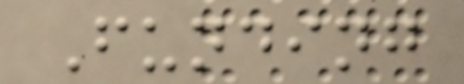Funding
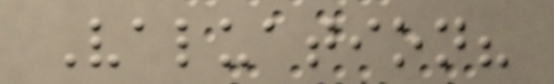Valuation?
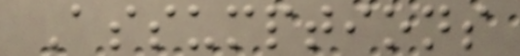Assumptions
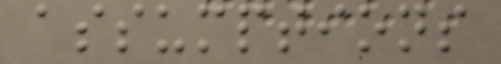assumptions
